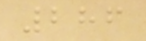286
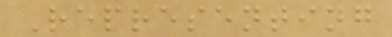Representing
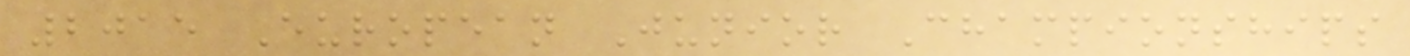2015 European Junior Championships
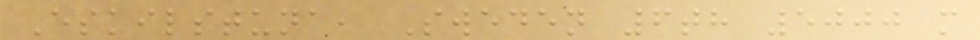Eskilstuna, Sweden 6th 5000 m
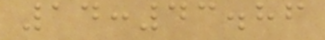14:43.86
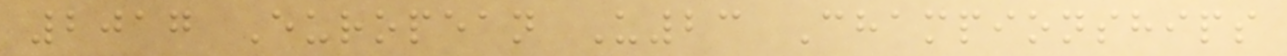2017 European U23 Championships
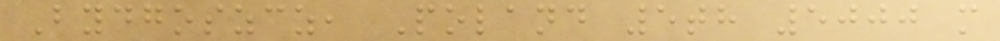Bydgoszcz, Poland 5th 5000 m
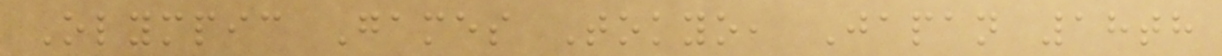Olympic Games Tokyo, Japan 18th
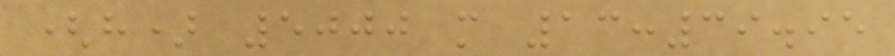(h) 5000 m 13:39.95
